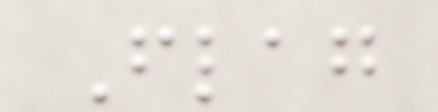Flag
